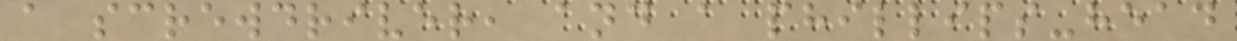a screwdriver, and a phillips-head
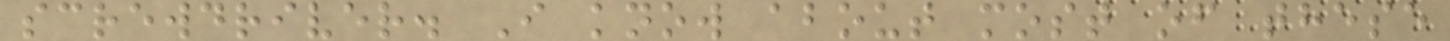screwdriver. I know about most of these
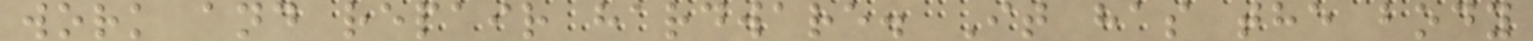work and repair hardware. It has the body
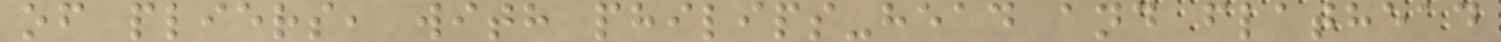of pliers, with philips-head and flathead
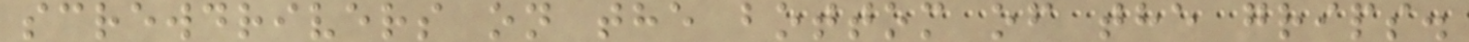screwdrivers on the bottom of the grips.
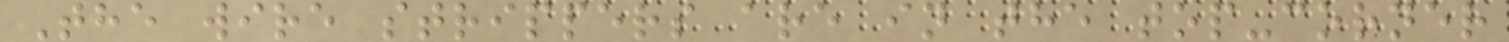The wire strippers are in the top-corner
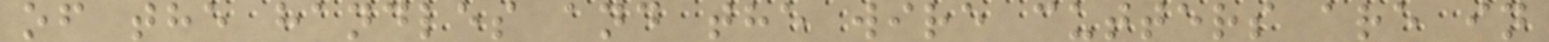of the handles and the wire cutters are in
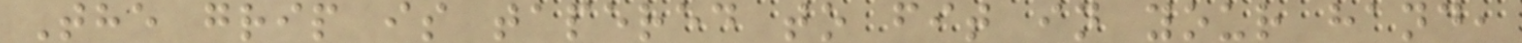The grip is tapered to fit in your hand,
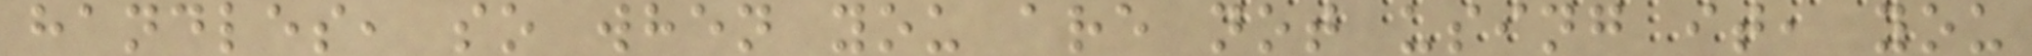handles, so when you are not using it, you
